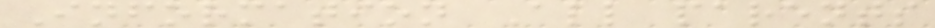Information All parents
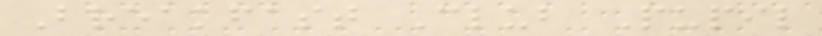Breakfast Club Pupil
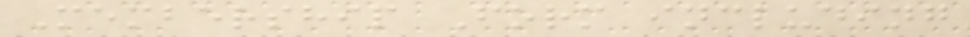Membership Form including
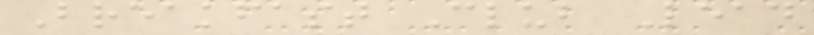Breakfast Club Lead
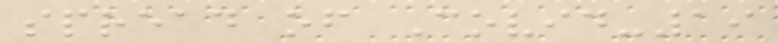spread of Covid-19
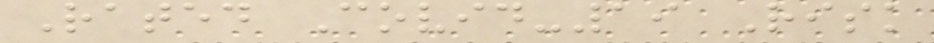Rated Covid-19 Risk
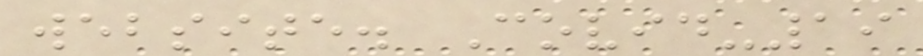website. Covid-19
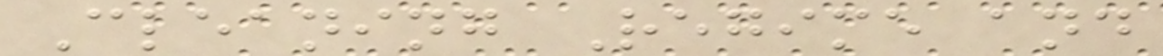Cleaning Regime and
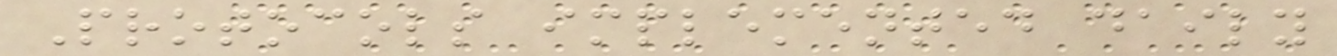Protocols implemented daily
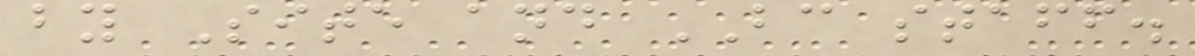by Site and BC staff.
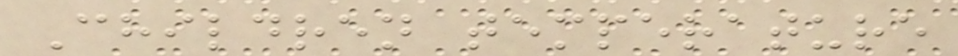Children temperature
